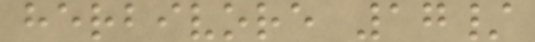herbivore 17/
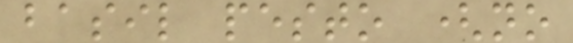basil pesto (no
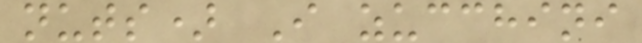nuts) I zucchini
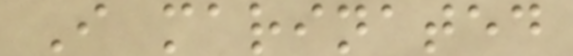I marinated
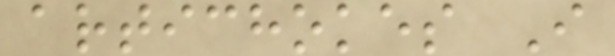artichokes I
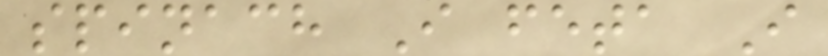spinach I feta I
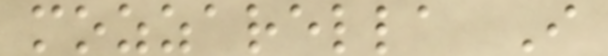mozzarella I
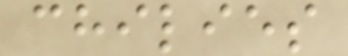chilies
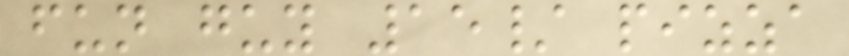fun guy 15/ pizza
